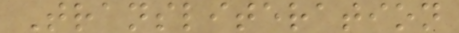Transliteration
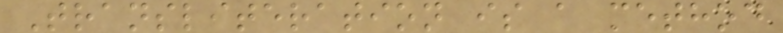Transliteration is a method
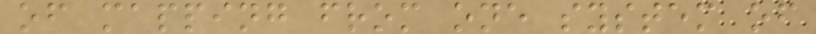of mapping from one system of
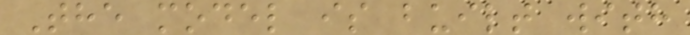The model is built with
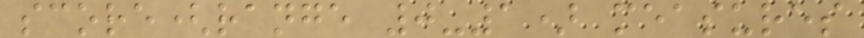score(range 0-1) measures
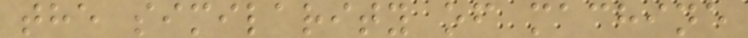the similarity of machine
